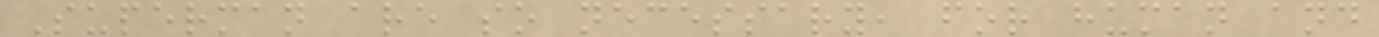Superman are so necessary, for human and
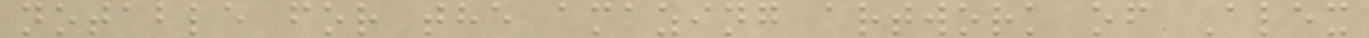notable for the amazing artwork of Alex
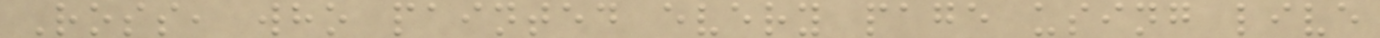Ross, who painted every page using live
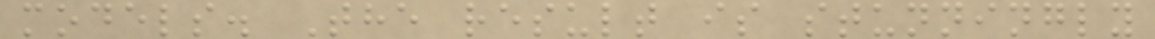models. The result is stunningly
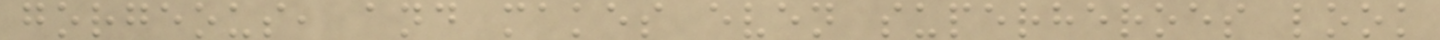gorgeous, and makes even superheroes look
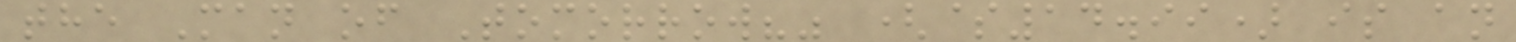the Man of Tomorrow?" ($14.99) is an
